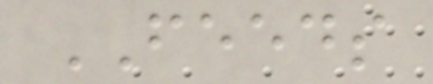FEEDS
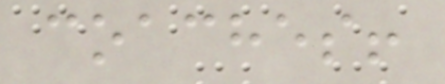coaches!
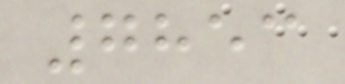7853
